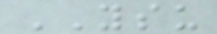YSU
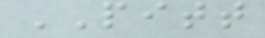PITT
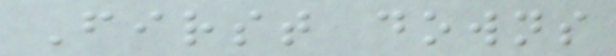First downs
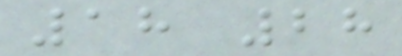18 28
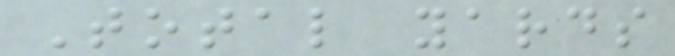Total yards
